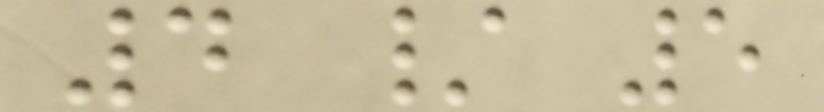4 / 5
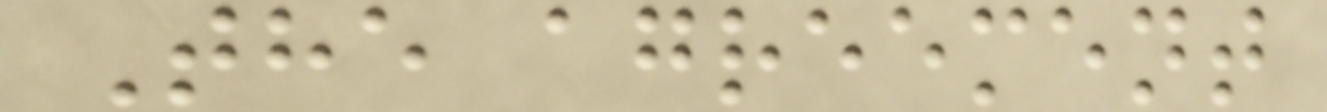The agreement
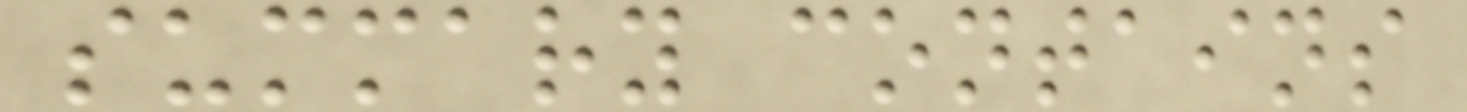summary contains
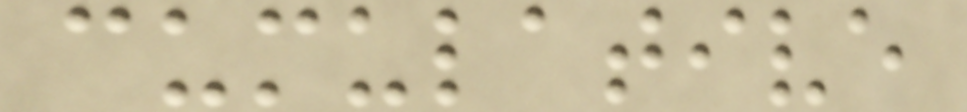cumulative
